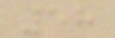58
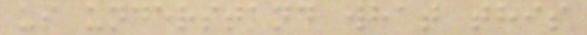us understand what this
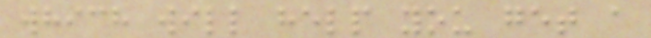which will help you get a
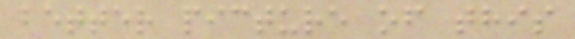better picture of this
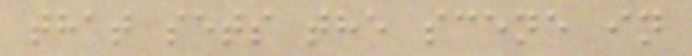that sets the scene in
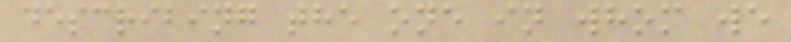describing the one in whom we
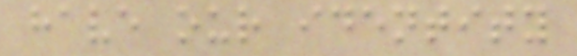have our identity
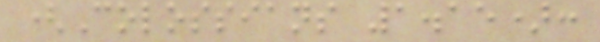(Colossians 1.15):
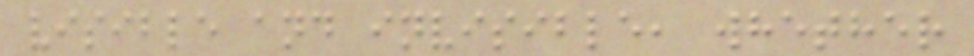visible and invisible, whether
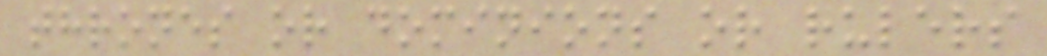thrones or dominions or rulers
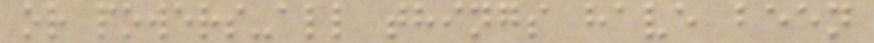or powers-all things have been
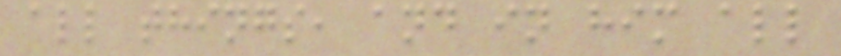all things, and in him all
